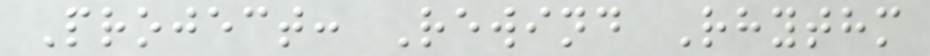Project: Rewind Rhythm
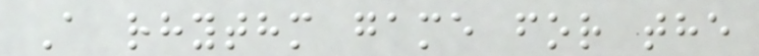A rhythm game for the
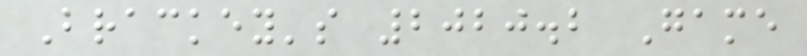Brackey's 2020.2 Game
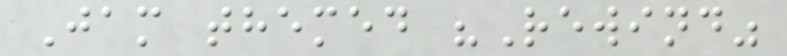Jam themed "Rewind"
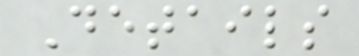Details
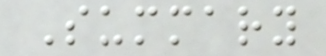Summary
